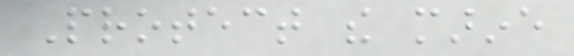Protect the marine
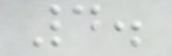4.
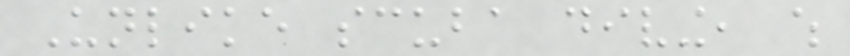Unlike scuba diving, which
